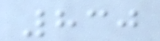830
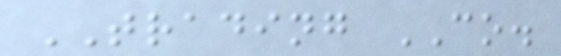TRADING CO.
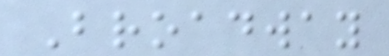Broadway
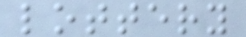lottery
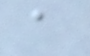a
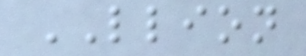LLION
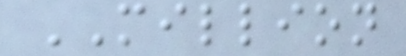MILLION
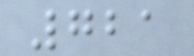721
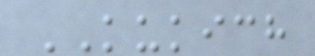KUKICH
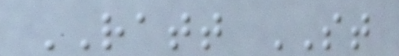RATT ST
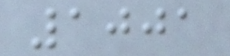1001
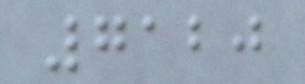7120
